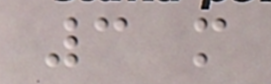3 m
